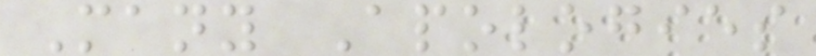Many Apologies
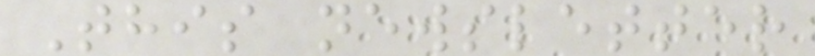This newsletter
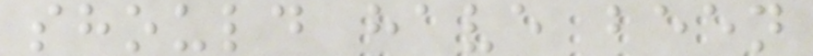should have been
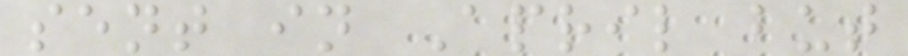sent in April but
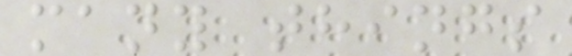many things
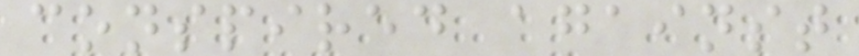conspired against
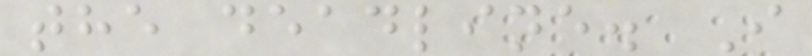the deadline. I
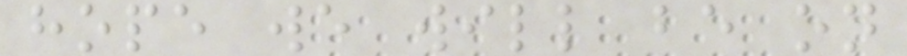hope we will be on
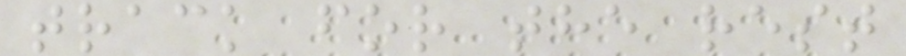track for the rest
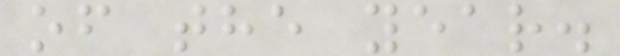of the year.
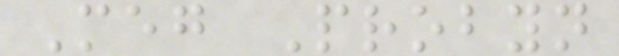Meg Probyn
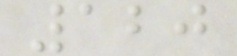120
